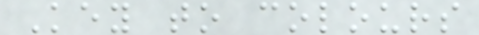Key to colours
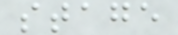stage
